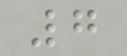7
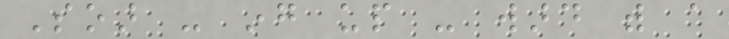Soar - ing up - ward with a
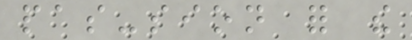pas-sion for the
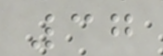37
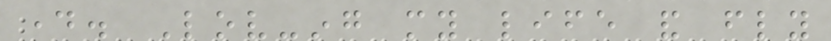day. Lov-ing my life and fly
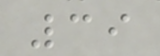39
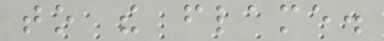to the flame.
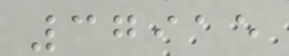37915
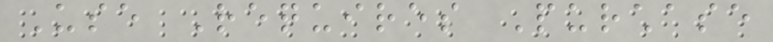Use Requires Purchase
